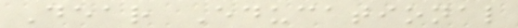Dear Educational
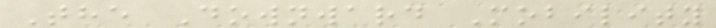The Downward Mobility
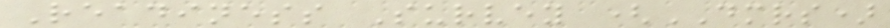Readiness Survey (DMRS)
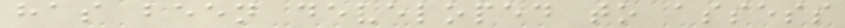has been developed to assess
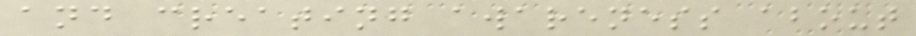and creating awareness about
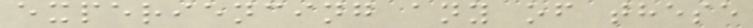experiencing any of these
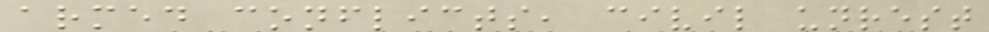armed conflicts, civil unrest
